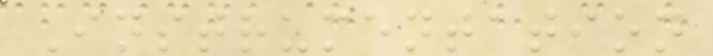Instrumentation
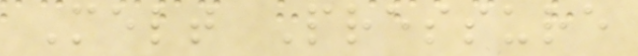Melt Pressure
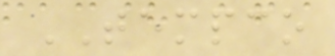TEMPCO
